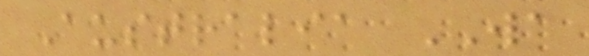Australia WA
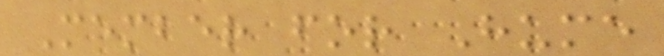Member for Hume
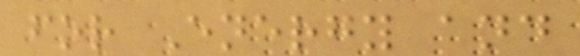for Energy and
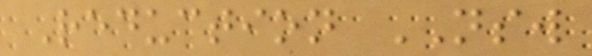Reduction NSW
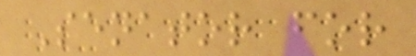Senator for
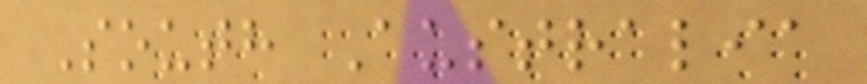South Australia
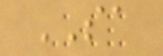SA
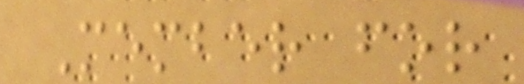Member for
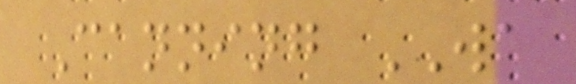Canning WA
